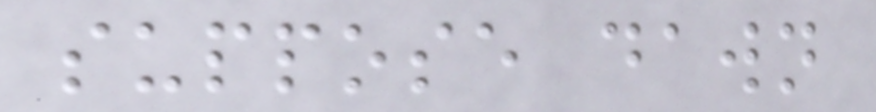suppose dawn
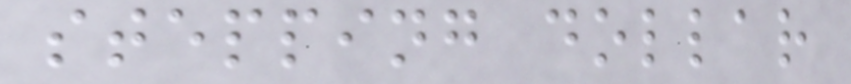stepping dollar
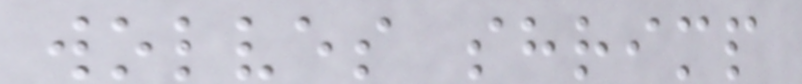wolves shrimp
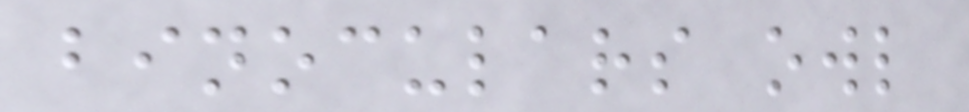binoculars owl
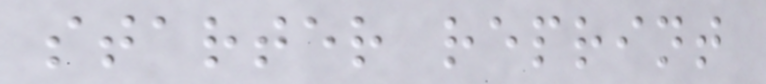starter reprint
